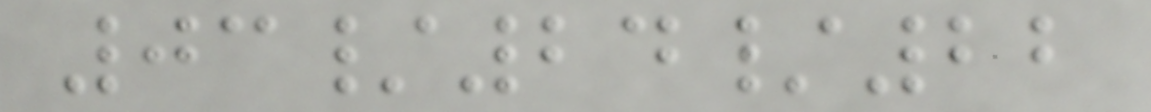03/24/22
